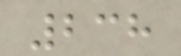238
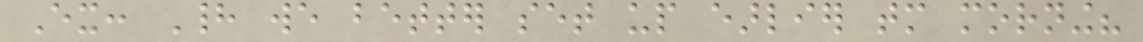Ex: Had we better set up earlier tomorrow morning?
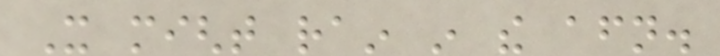It might rain in the afternoon.
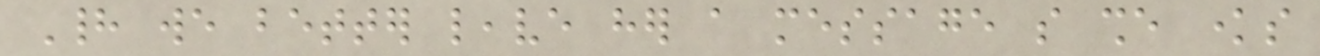Had we better leave her a message so she knows
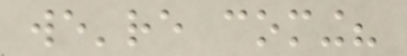we're coming?
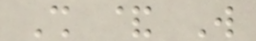Shall & Will
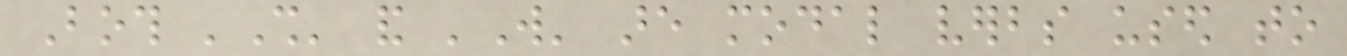Both 'Shall' and 'Will' are modal verbs used to
